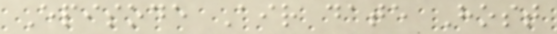Episode Air date Host
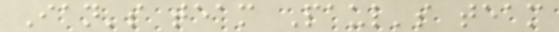Ian's team Paul's team
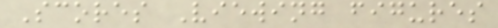Scores Viewing figures
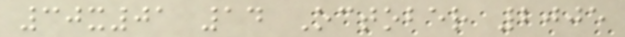30x01 14 October 2005
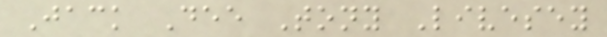Jack Dee Tony Livesey
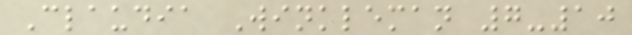Claudia Winkleman 7-10
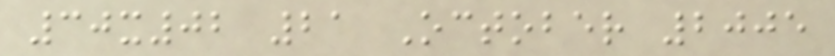30x02 21 October 2005
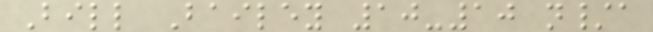Bill Bailey 10-10 n/a
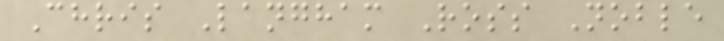Chris Langham Ross Noble
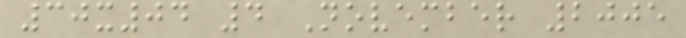30x04 4 November 2005
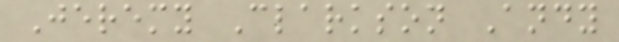Jeremy Clarkson Andy
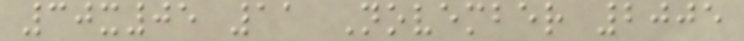30x05 11 November 2005
